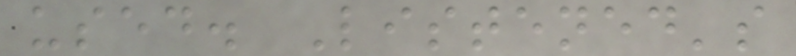used. Listened's
